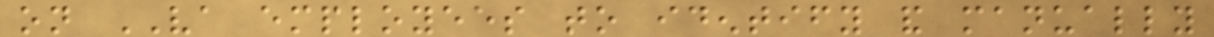on VA employees to identify and manually
